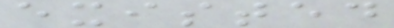existed
